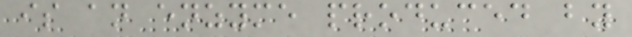is an enzyme produced by
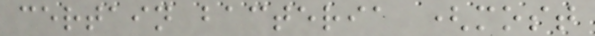certain bacteria (most
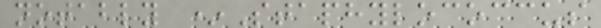notably *Staphylococcus
